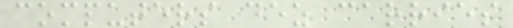computers dez carries
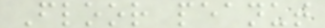Floor peanut
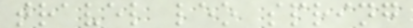travel leo spring
